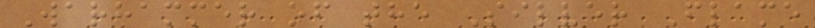Warhammer of the Silver Flame
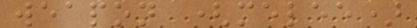weapon (melee)
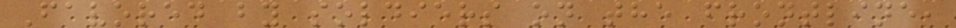Favored by soldiers on the frontline,
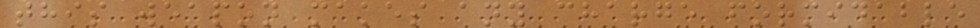this weapon makes any charge formidable
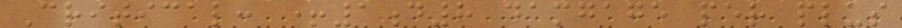Critical: +1d8 damgage per plus
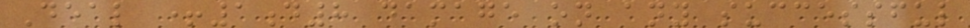Deal +1d8 damage on any successful
